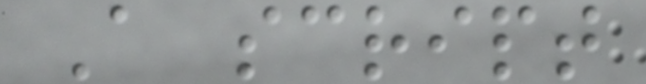A script
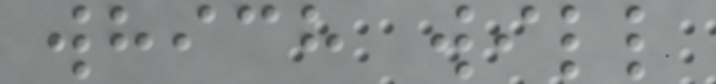which will
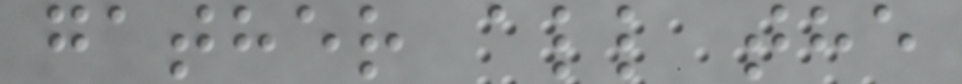gather all the
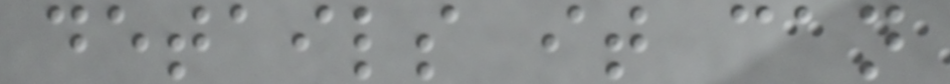details it can
